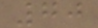70
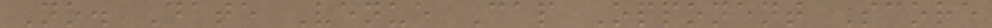No. Date Venue Cap Opponent Score
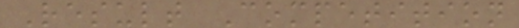Result Competition
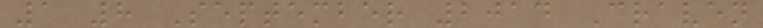1 8 September 2014 Craven
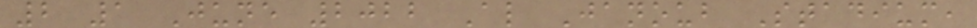2 1 June 2022 Al Janoub Stadium,
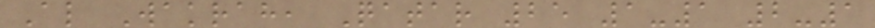Al Wakrah, Qatar 25 1-1 2-1
